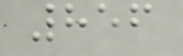856
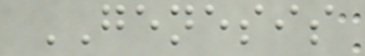GENESIS
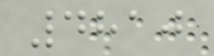4810
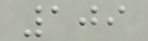109
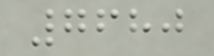7680
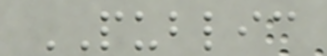PUBLIC
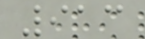913
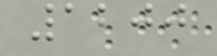1200
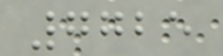7725
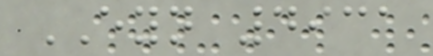EYN 4931
